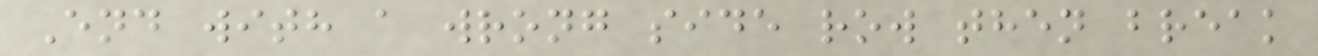End with a wrong side row then break
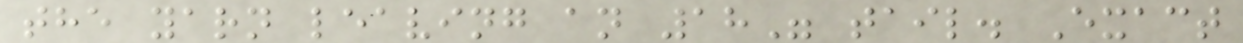the yarn leaving an 18" tail. Exact
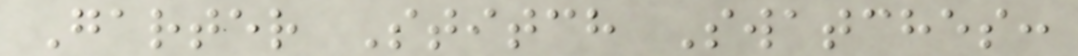Garter Stitch Swatches:
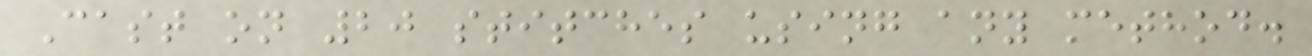Cast on 20 stitches using any method.
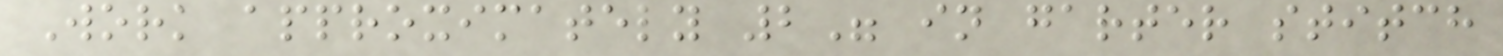Work approximately 2" in garter stitch
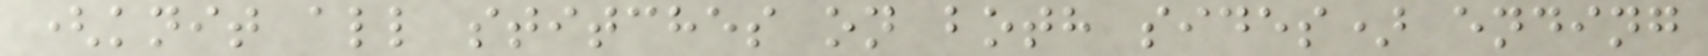(knit all stitches on both sides) ending
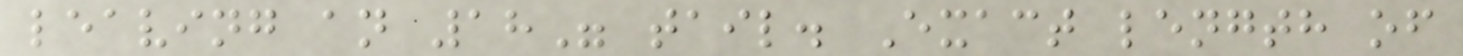leaving an 18" tail. Exact length of
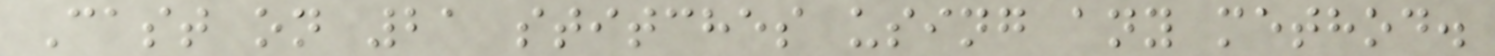Cast on 21 stitches using any method.
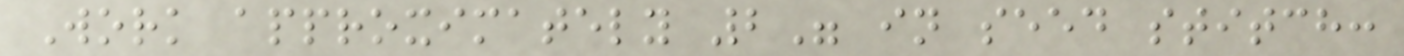Work approximately 2" in seed stitch:
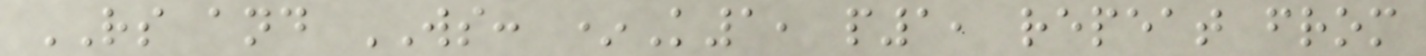RS and WS: *K1, p1, repeat from
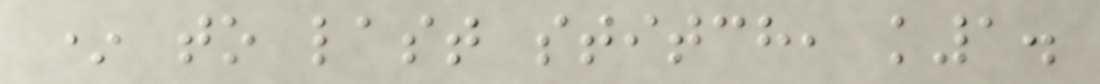* to last stitch, k1.
